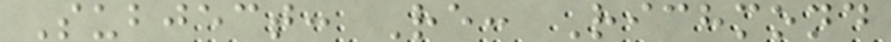Subject: Re: Richmond
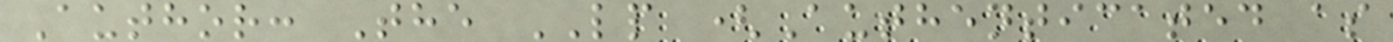Author: The LP (Authenticated as
